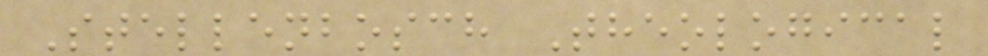Stellenbosch Theological
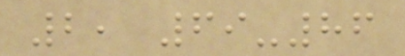2, 69-86
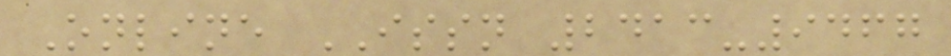Online ISSN 2413-9467
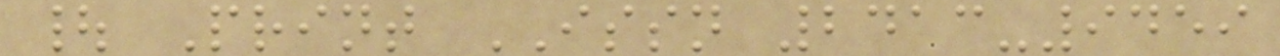| Print ISSN 2413-9459
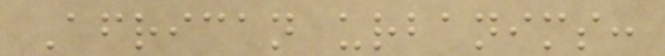African urbanims:
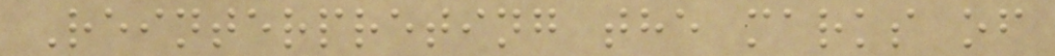Reinterpreting the marks of
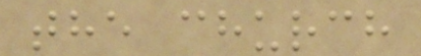the church
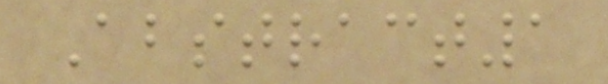Abstract1
